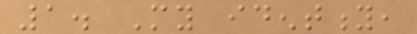1. My identity,
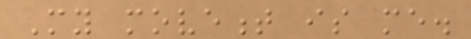My movement is me.
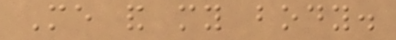Me and my body.
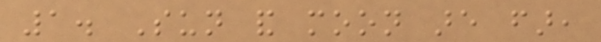1. Sun and moon are far,
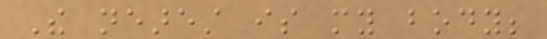The nearest is my body;
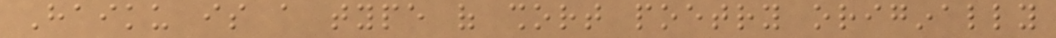Haiku is a type of short poetry originally
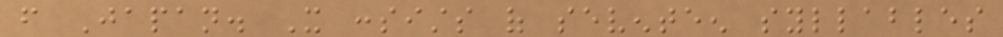from Japan. It consists of seventeen syllables
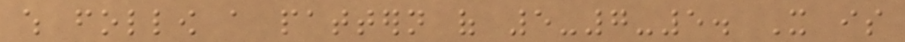which follow a pattern of 5-7-5. It is
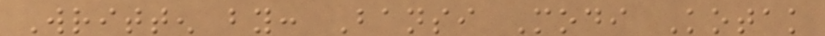Written by: Bansi Modi Kotak
